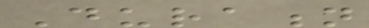Duration
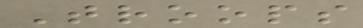Troops
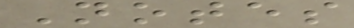Notes
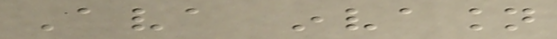Ava invasion
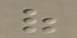of
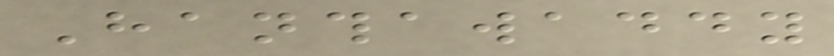Hanthawaddy
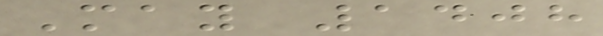May 1408
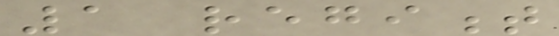1 regiment
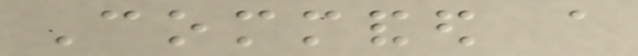Commanded a
